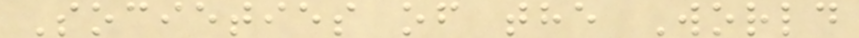Societies of the World
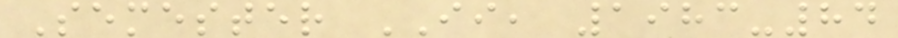Semester II, 1983-84
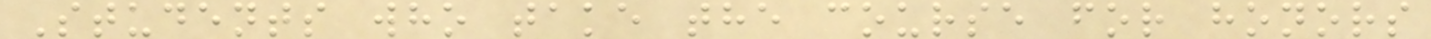Students who take the course for honors
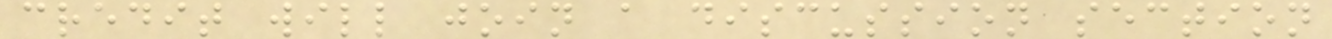credit will join a discussion section
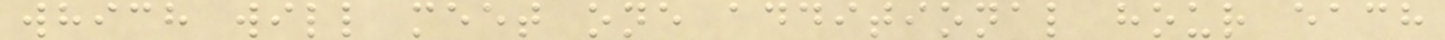which will meet one additional hour each
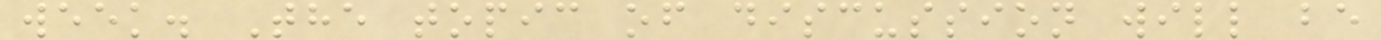week. The topic of discussion will be
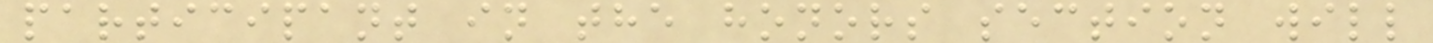participant in the honors section will
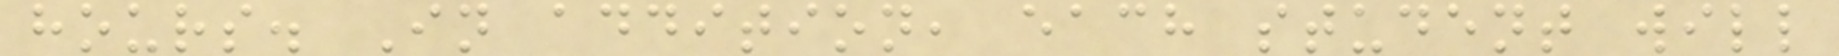hours. In addition, each student will
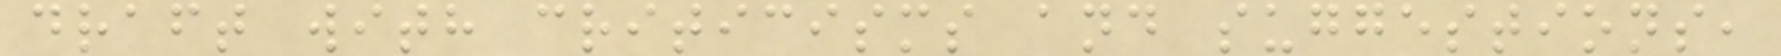draft with criticisms and suggestions,
